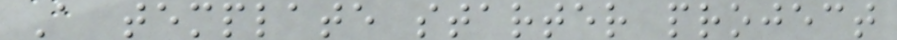A template starter project
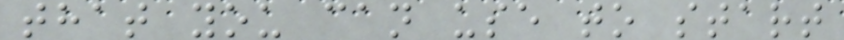that you can use to start
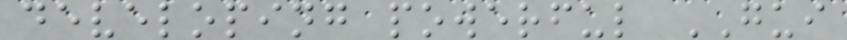developing powerful GUI
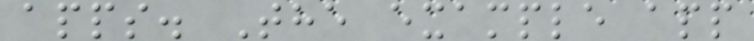apps. The example app
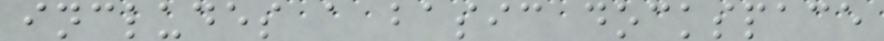includes a basic dockspace
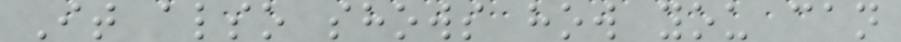It also shows how you can
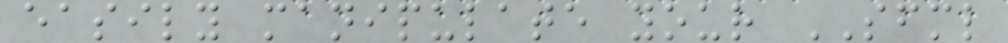easily manipulate your SFML
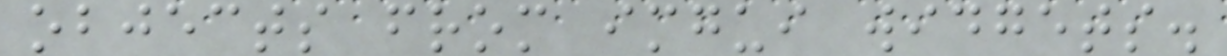objects from imgui widgets.
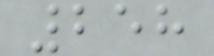258
